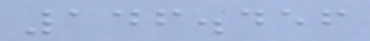146.456
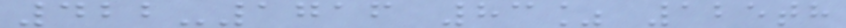422-1716 83% 125th
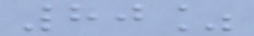80%
